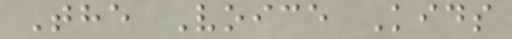The Voice Kids
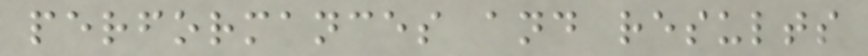performances and results
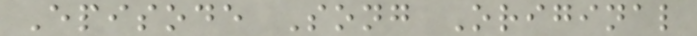Episode Song Original
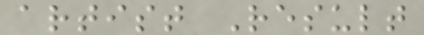artist Result
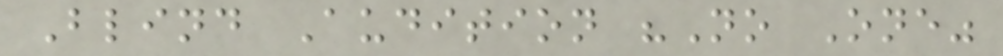Blind Audition "No One"
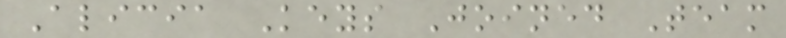Alicia Keys Joined Team
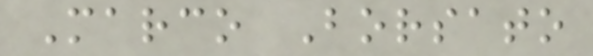Marco Borsato
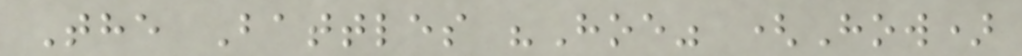The Battles "Hoe" (How)
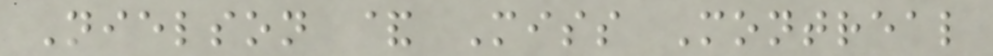Nielson & Miss Montreal
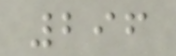296
